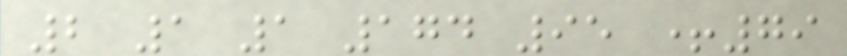2 1 1 174 95 +79
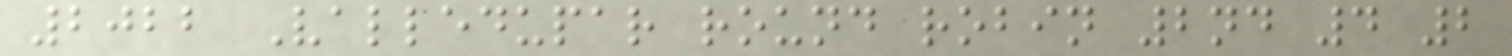2022 Valledupar round robin 2nd 4 2
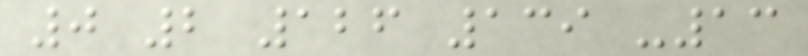0 2 126 139 -13
